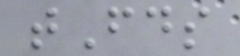tFds
